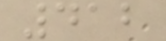412
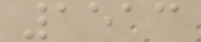1513
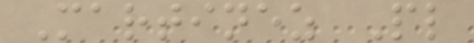Martinez Pl
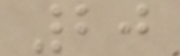20
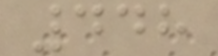448
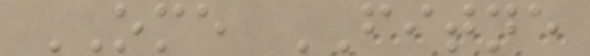OME FITNE
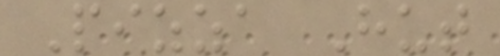Pizza Hut
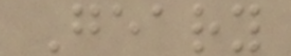Geary
